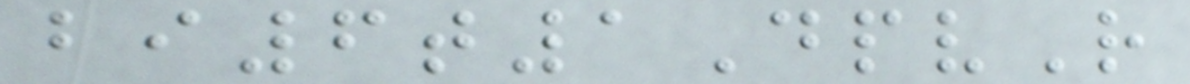bi6t1DpvR
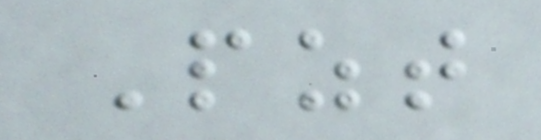Pzt
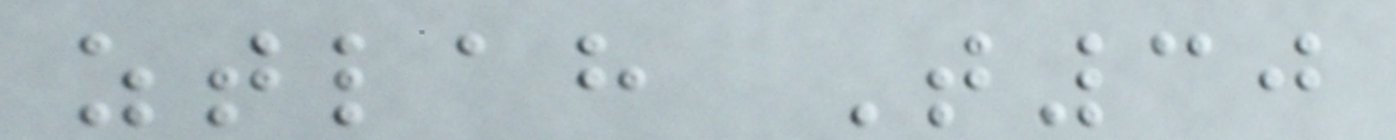ztlah T30
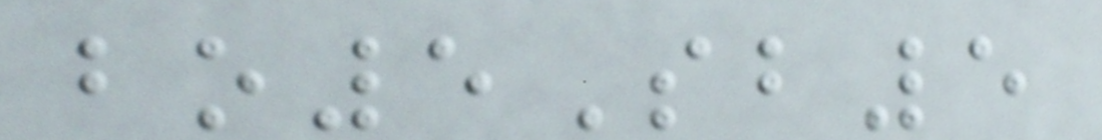bo5Sb5
